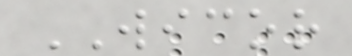WICOR
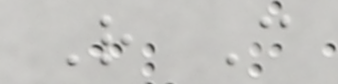R C
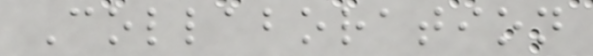Collaboration
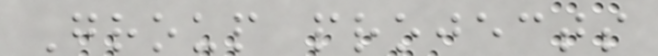Group projects
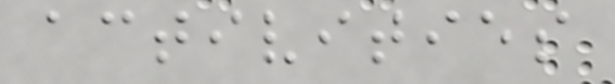activities
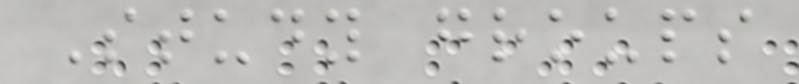Study groups
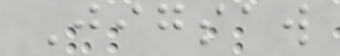Jigsaw
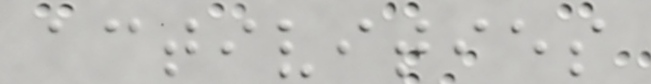activities
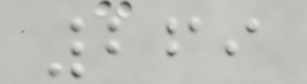269
